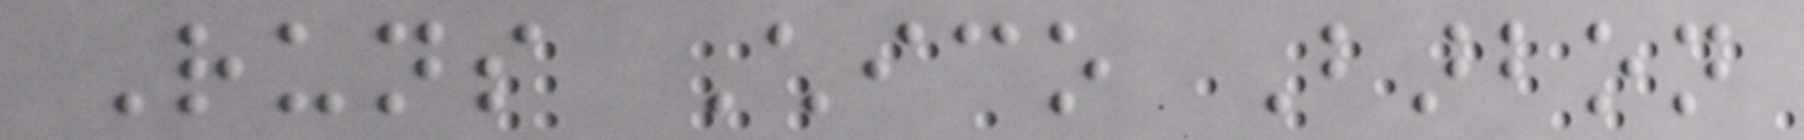Runs Chico Barbon
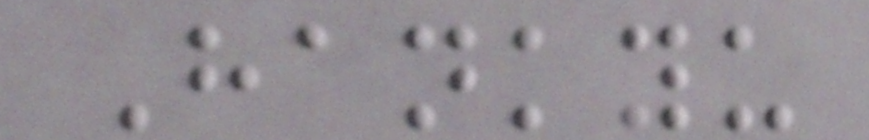Hankyu
